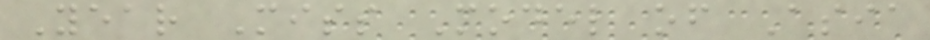Year Miss Model of Asia
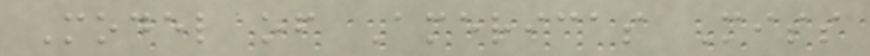Model of Americas Miss
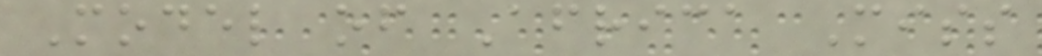Model of Africa Miss
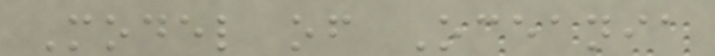Model of Oceania
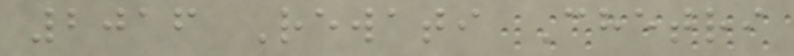2016 Rewati Chetri
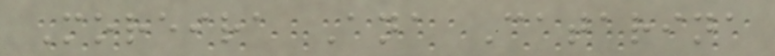Moreira Ana Catarina
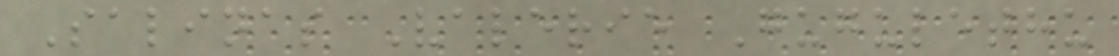Salinas Valerie Gugulethu
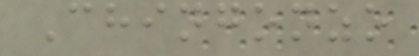Chingonzo
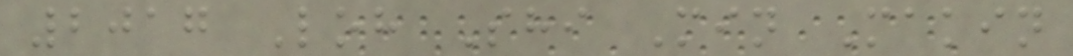2017 Loh Shi Min Makin
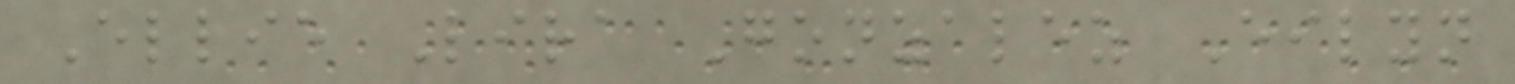Ellie Lira Gonzalez Eilyn
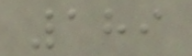189
